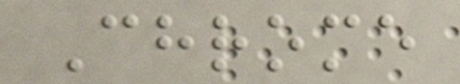Chrome
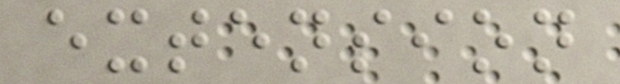extension
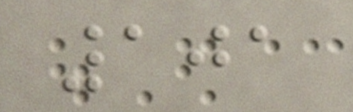101
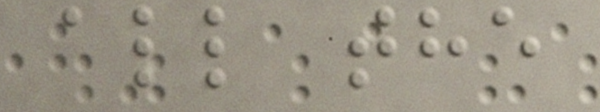all the
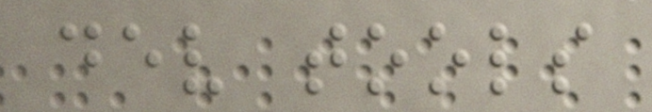dev tools
